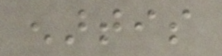enartis
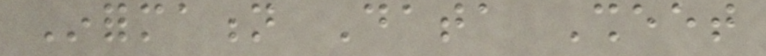Information Data Sheet
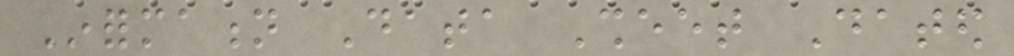Information Data Sheet Dated
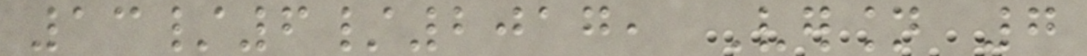13/6/2017, Version 7
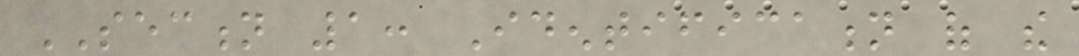SECTION 1: Identification of the
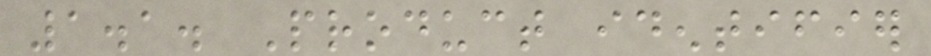1.1. Product identifier
